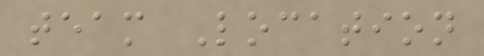team Location
